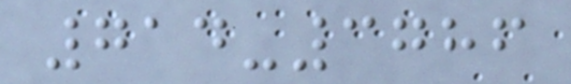714-3786
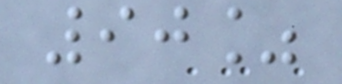90%
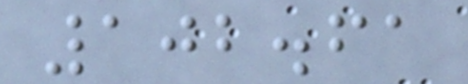102.61
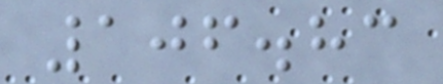106.83
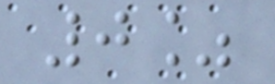0%
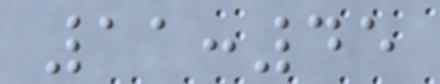11:45
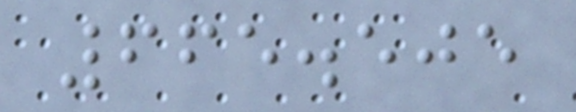665.505
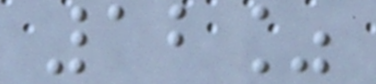12%
